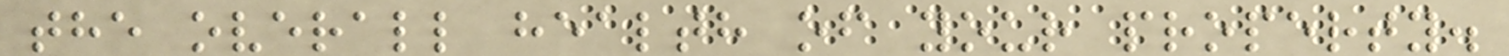the overall health of your property.
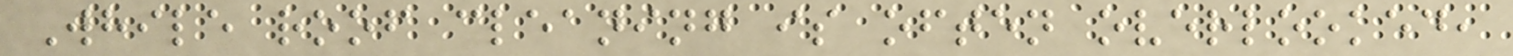While roof cleaning is often overlooked,
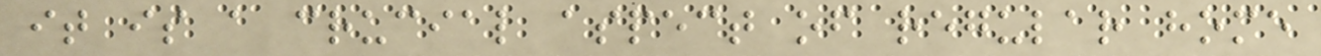it is a crucial aspect of regular home
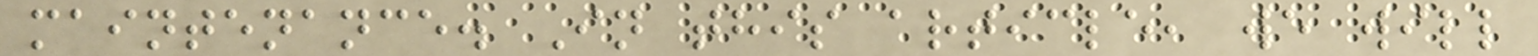maintenance. In this article, we will
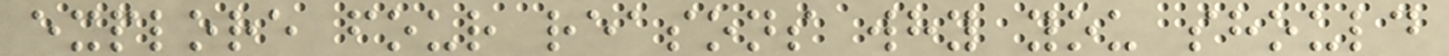explore four reasons why you should
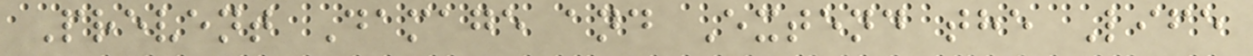Prevent Damage and Extend the Life
